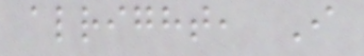alright, I
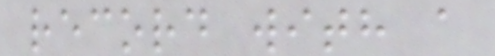record with a
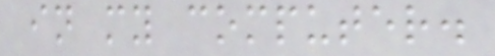in my computer.
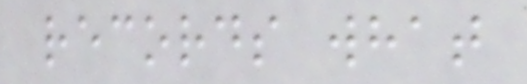records what
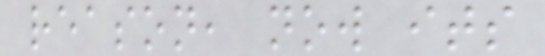reason, now its
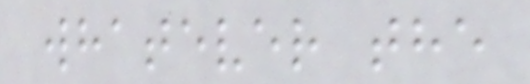whatever the
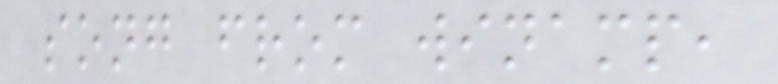song from winamp,
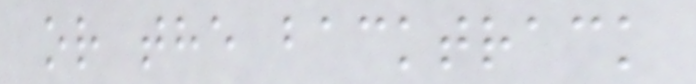or the backtrack
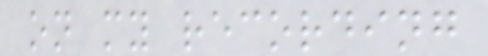on my recording
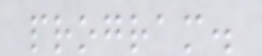program.
